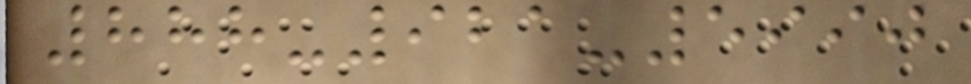888-921-5990
